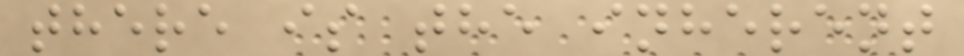there is the inherent
